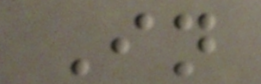In
